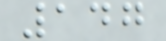147
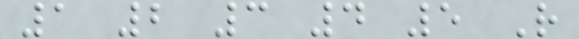1 2 3 4 5 R
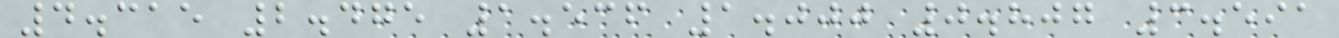4.315 2.475 1.536 1.000 0.807 3.591
